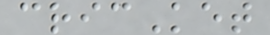cricKet
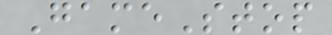GameStop
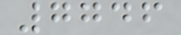7746
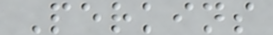Perkins
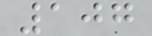107
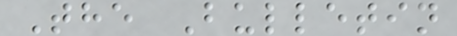The Bulletin
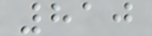810
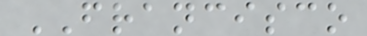FRANCISCO
